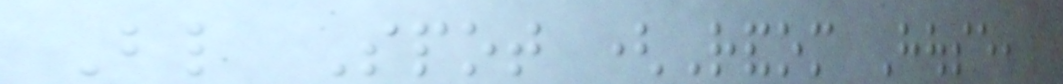Blind Spot (Random House,
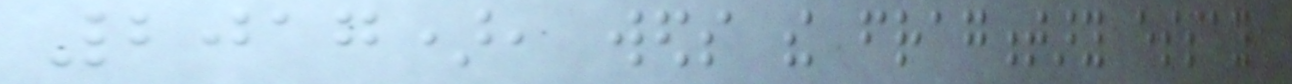2017), weds the fragmentary essay
